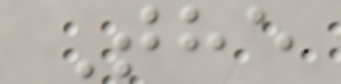The
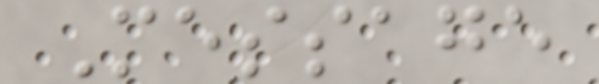Message
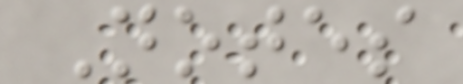Notes
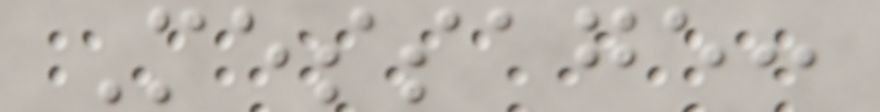Message:
